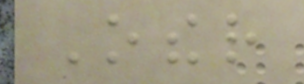Other
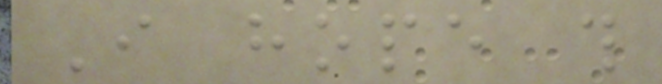I hope this
